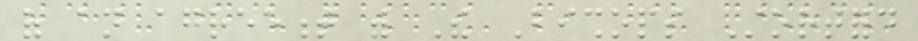of an agreement with The Bishops Stortford
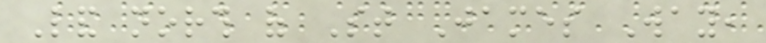Land north of St James Way,
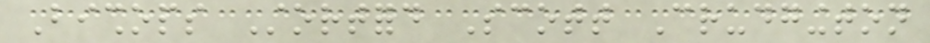Bishops Stortford Scott Crudgington
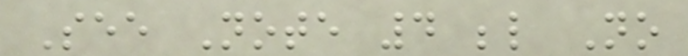See Note 4 below No
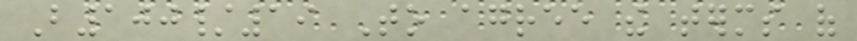B100/19 To agree the terms of
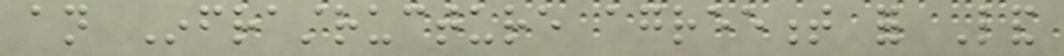an Infrastructure agreement for Land
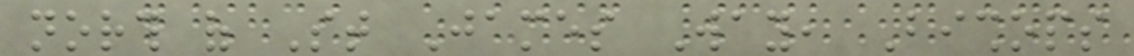north of St James Way, Bishops
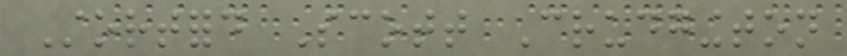Stortford Scott Crudgington
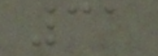31
